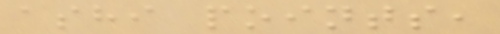ashi points,
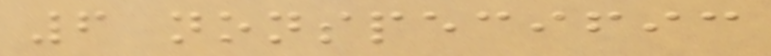6 nonspecific
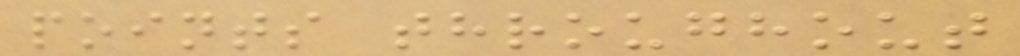points throughout
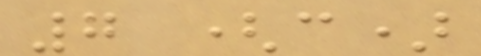7 (c)
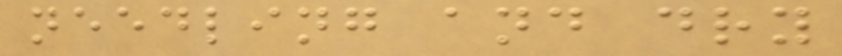needling and dry
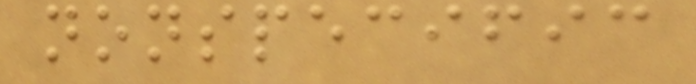nonspecific
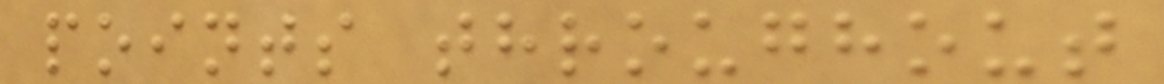points throughout
